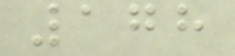178
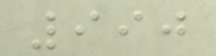990
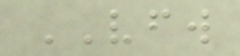VFW
